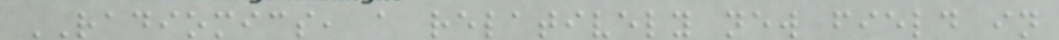RADIOMICS, a relatively new field in
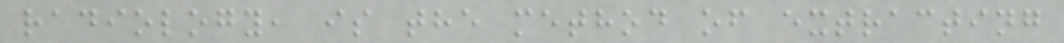radiology, is the method of extracting
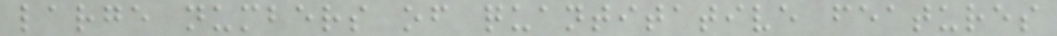large numbers of quantitative features
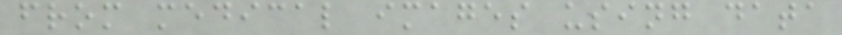from medical images using data
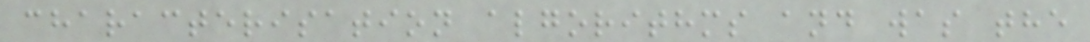characterisation algorithms and was the
